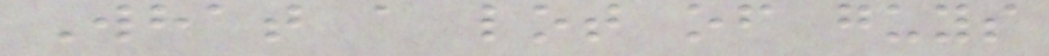What a lot of guys
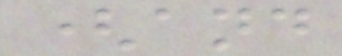(and
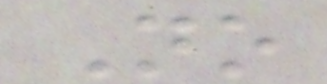No
